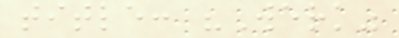title: "Werk"
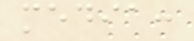media:
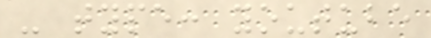- type: youtube
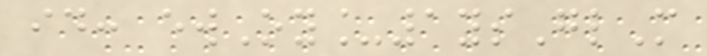id: ewOy_1ysGlM
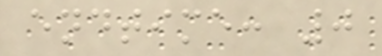endtime: 0
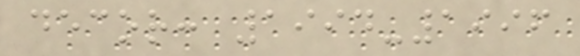decor: 1994-1996
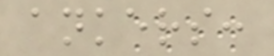ankers:
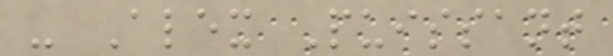- Alex Puissant
